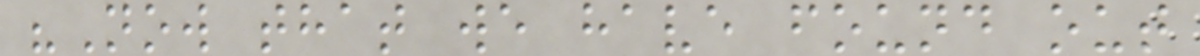"Now that we have found out
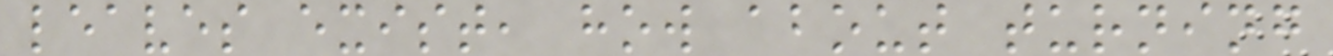leaves exist, how about turning
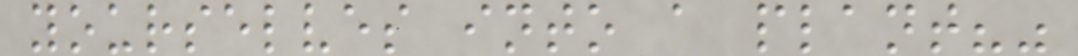yourselves into a plant?"
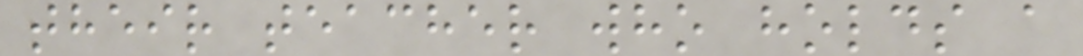their teacher who holds a
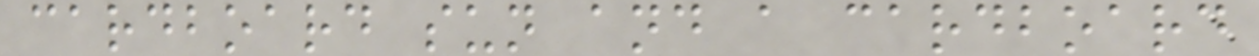cardboard sun and a cardboard
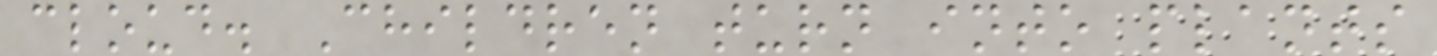cloud. Children turn into plants
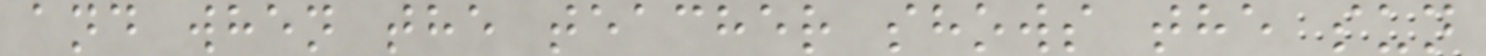and when the teacher shows the sun
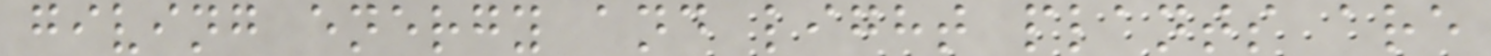giving energy and light plants are
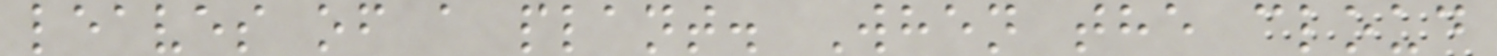leaves of a plant. When the cloud
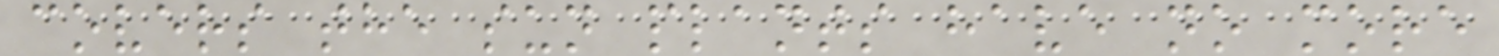covers the sun plants have no more
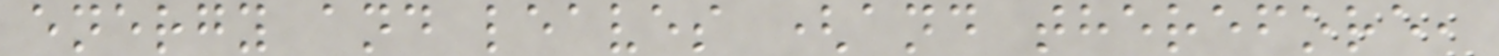energy and leaves (and therefore,
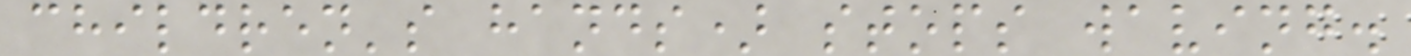children's hands) stops waving.
